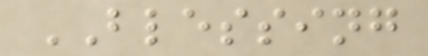BLESSING
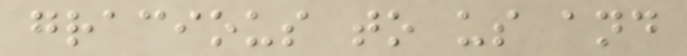gracious to us and
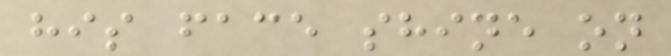his face shine on
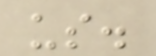us.
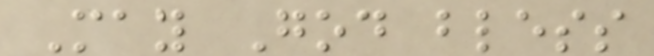May God bless
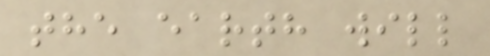the earth will
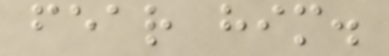fear him.
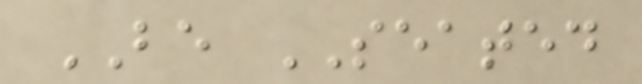BE SEATED
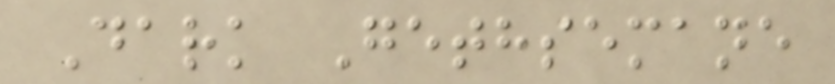Dark Gethsemane
